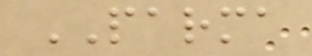PARMA
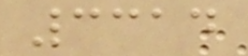3314
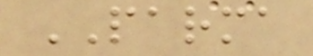PARMA
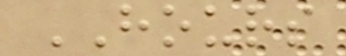HOURS
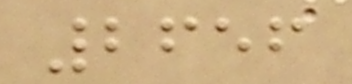2656
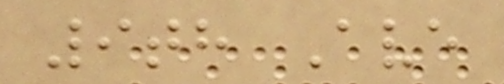9th Ave
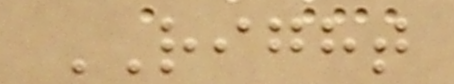RIGHT
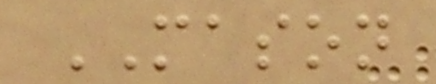MASON
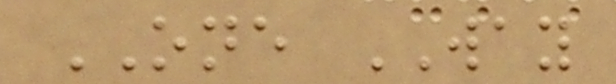ONE WAY
